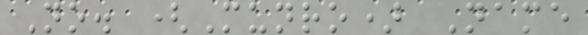No. (Munro) Name
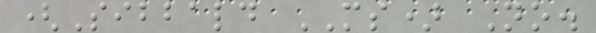(Sibbald MS) No.
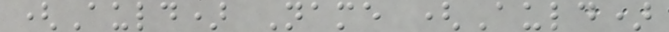(Auld) Name (Auld)
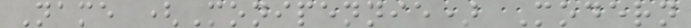Name (Monipennie) Modern
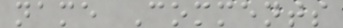name Comments
